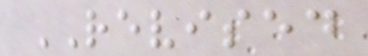REVISED
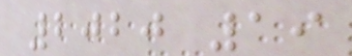2020 19
